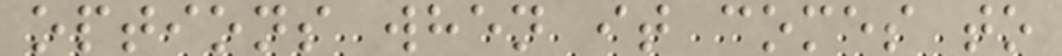options when it comes to
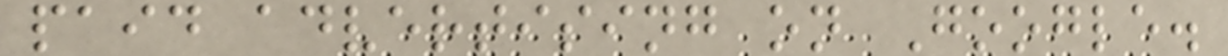paid advertising on Google.
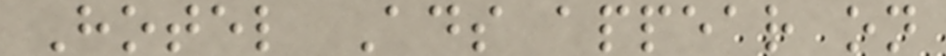Hotel Ads appear on
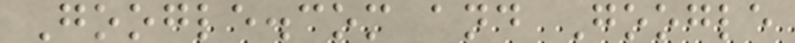Google.com and Google
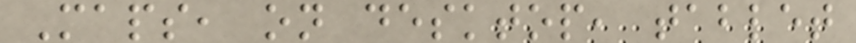Maps, on desktop, tablet
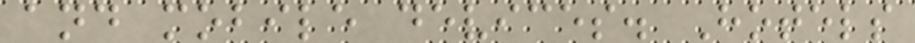and mobile devices. Hotels
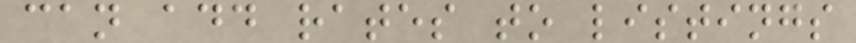can add rates to listings
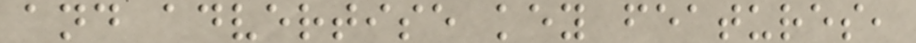and advertise key features,
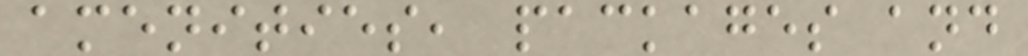amenities, packages and
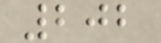202
